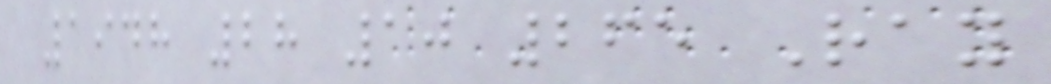1948 28 10 265 Ray
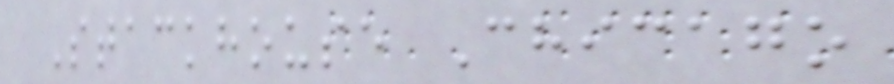Stackhouse Chicago
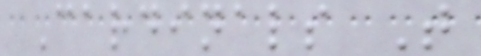Cardinals T
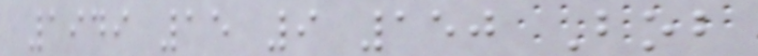1949 15 9 150 Bob
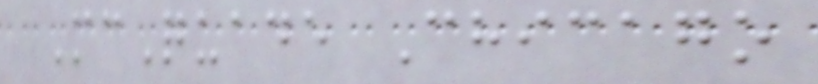McQuade Chicago
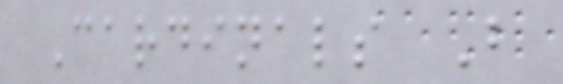Cardinals B
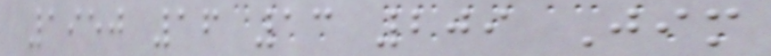1950 16 13 209 Jim
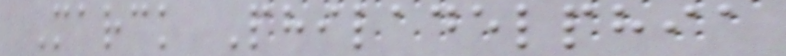Marck Philadelphia
